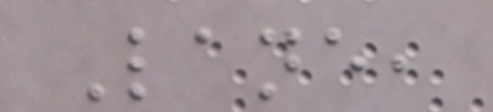Lane,
